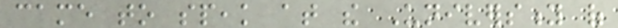came to speak at the University of
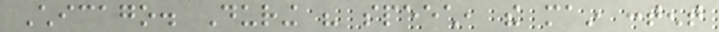Chicago. During his speech, the main content
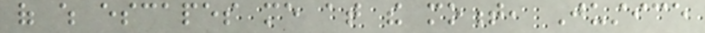of which escapes me at the moment, Justice
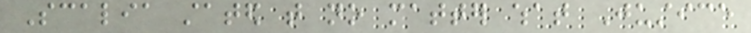Scalia stated that no matter what Justice
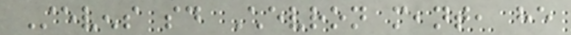Stevens said Chevron meant, he
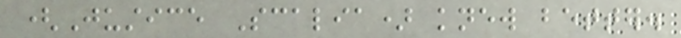(Justice Scalia) knew better.
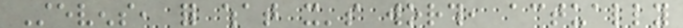Stevens, for what it's worth, actually
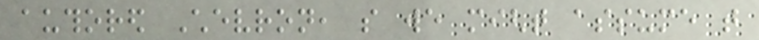authored Chevron, so we might assume that
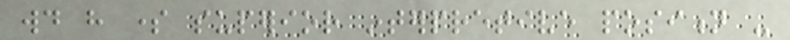would have some superior interpretive position -
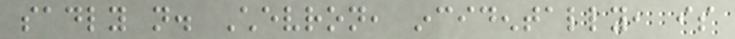sadly not. Chevron, incidentally, is
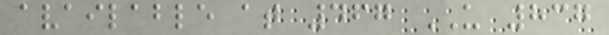available at 467 US 837
